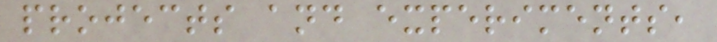projects and experiments,
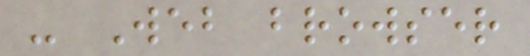- Web browser
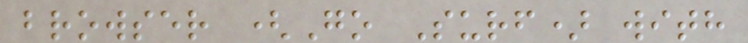browser (Go Surf) with
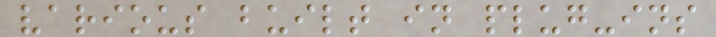various built in plug-ins
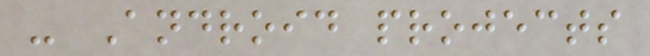- Android projects
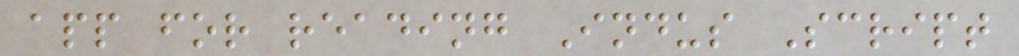app for reading Indus Script
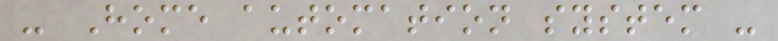- Home automation system -
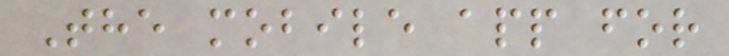The mobile app for
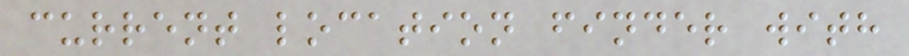current location finder with
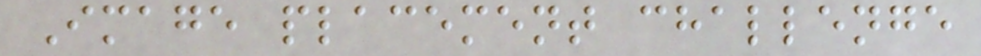Image placement challenge
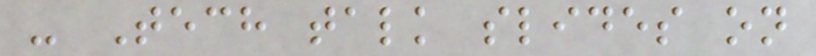- Tech talk slides on
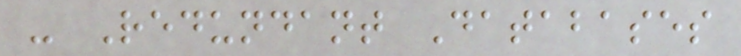- Redundant Databases
